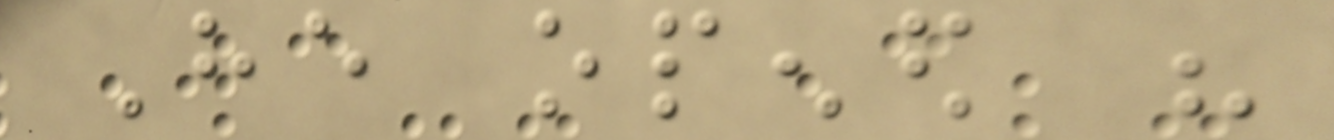He opened his
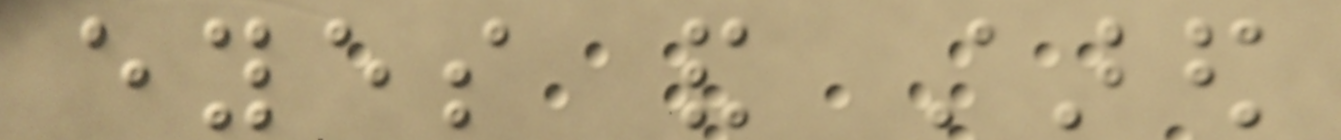eyes and stared
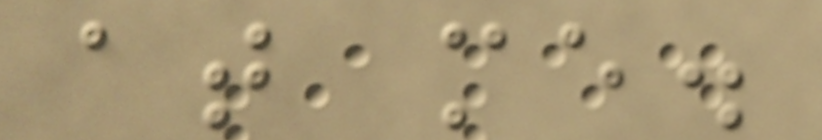at me.
